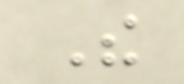The
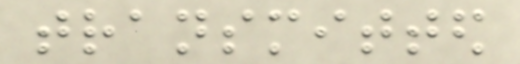transmitted
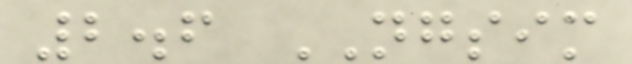2.6 NGSIM
